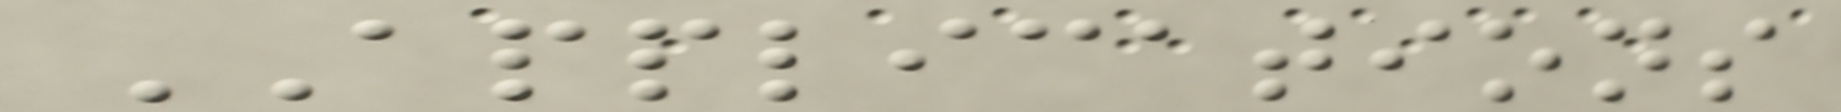APPLICATIONS
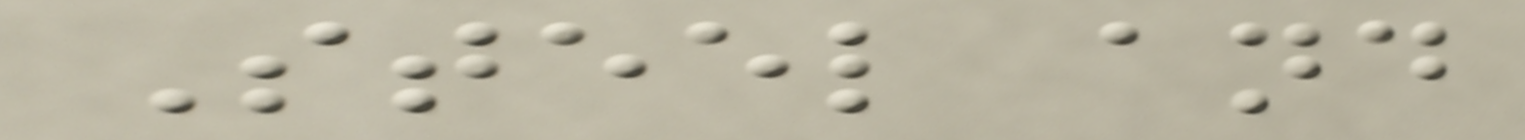Steel and
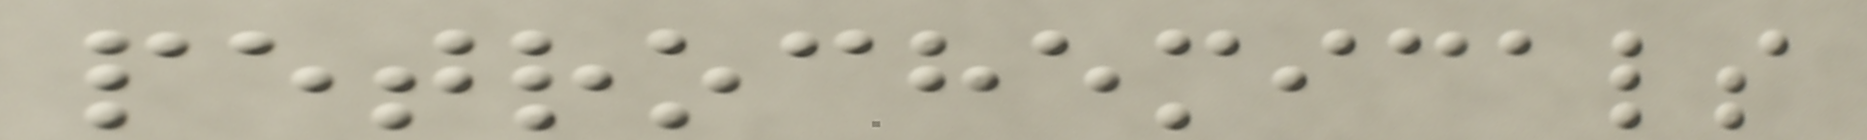petrochemicals
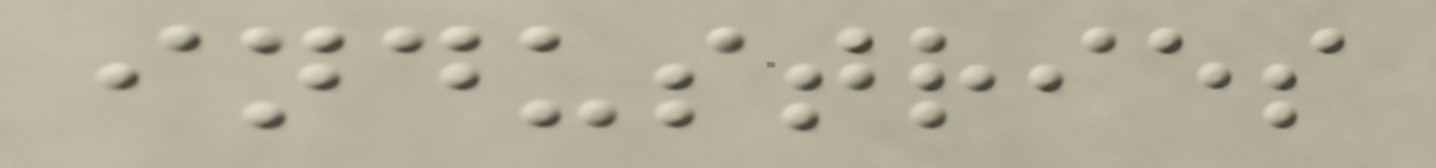industries
